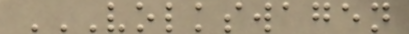VOLKSWAGEN
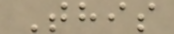This
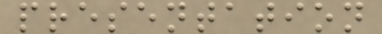presentation
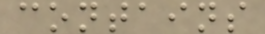contains
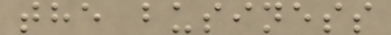the business
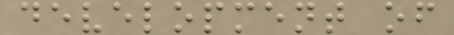development of
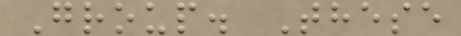Group. These
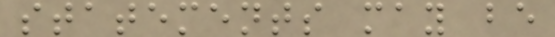statements may be
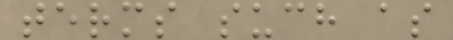terms such as
